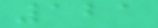121
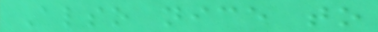Also nice to
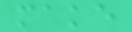make
